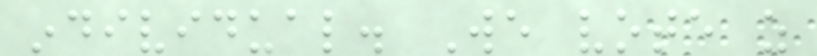individual. We vote as
